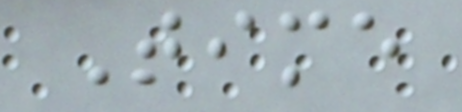Time
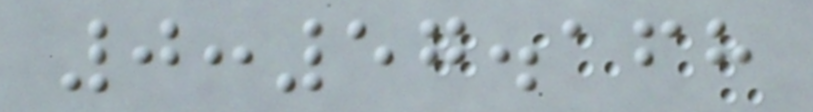0:57.168
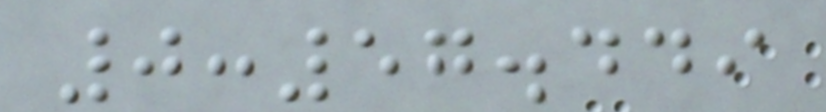0:57.449
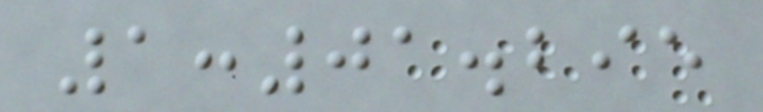1:01.295
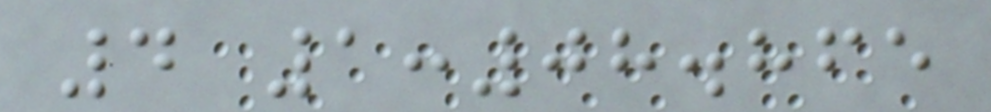4 1:08.865
